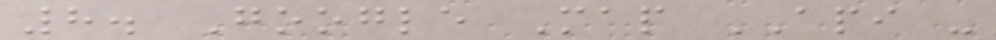8. Google Map API -
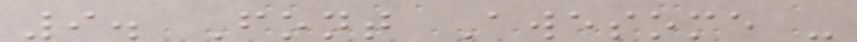9. Font Awesome -
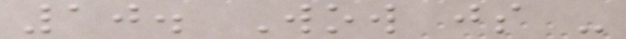10. Wow js -
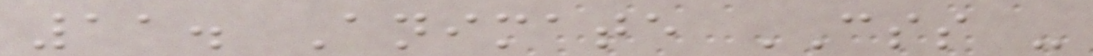11. Animate CSS -
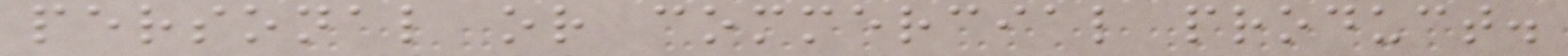personal or commercial product.
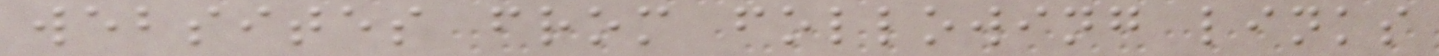websites from following links
